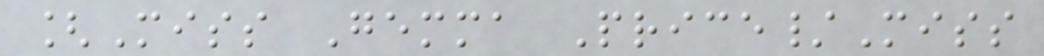[Miss Gemma Price/Miss
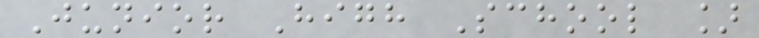Junior High School ]
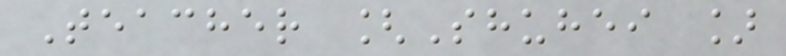Teacher [Shuhei ]
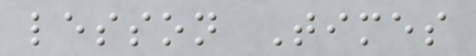lesson Times
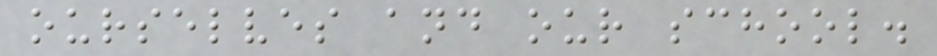ourselves and our school.
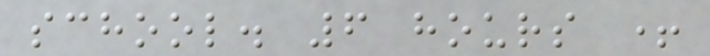school. 6 hours +
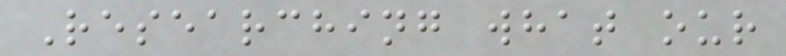Researching what our
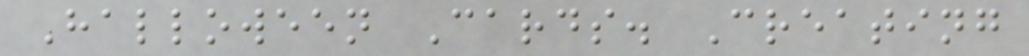Halloween Cards. Creating
